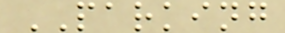PARKING
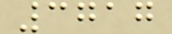3717
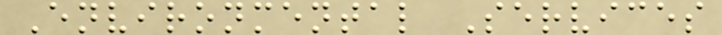Environmental Services
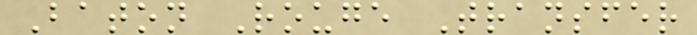Baton Rouge Transfer
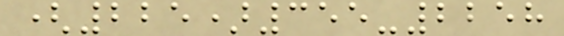(225)355-2258
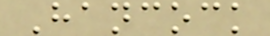Hancock
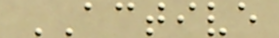ACTIVE
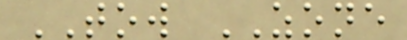TOW ZONE
